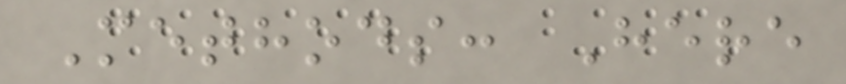Methods: Here
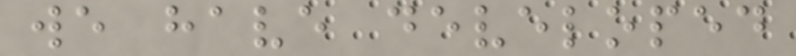we have developed
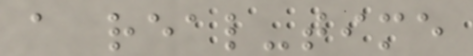a real-time
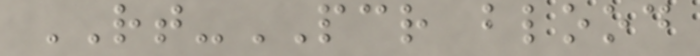RT-PCR blood
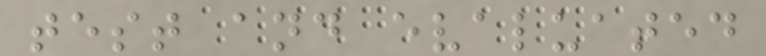test and evaluated
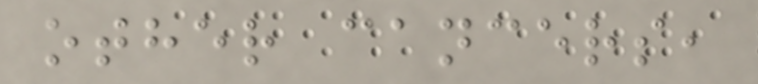other cancers,
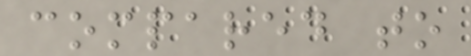compared to
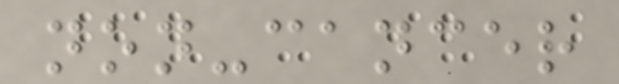non-cancer
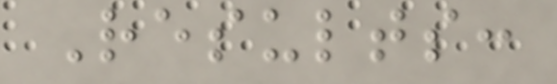Results:
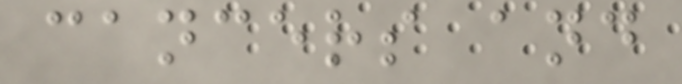cancers and
